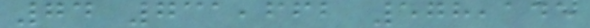74 731,662 578,145
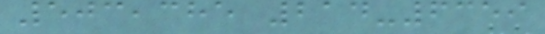503,385 214-6359
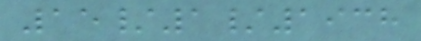15/1/1938
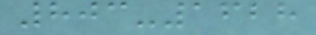803-1628
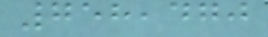758,470
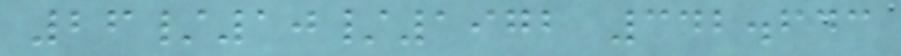26/10/1972 342.643
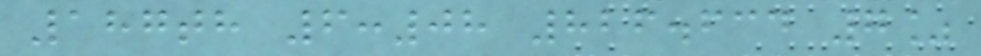187th 6:08 826.634 7%
